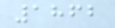1862
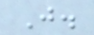J.
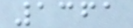1361
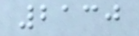2130
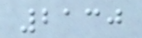2130
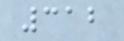312
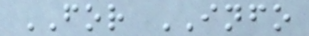FOR INFO
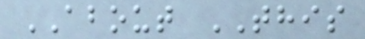ABOUT THIS
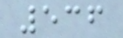536
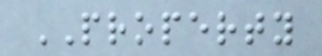PROPERTY
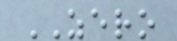ZERO
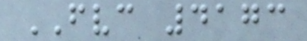FVC 4173
